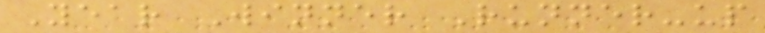Year Winner Runner-up
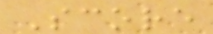Score
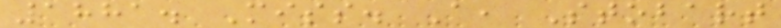1881. Miss. A, Stobart
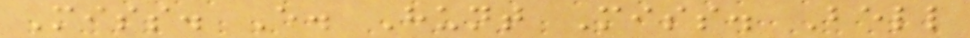Miss. E. Hunt Miss. Bell
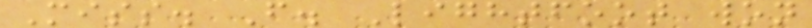Miss. F. Lightfoot won
